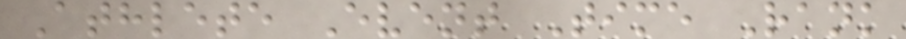Athlete Event Time Rank
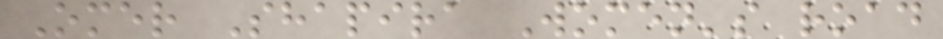Omer Shapira Women's road
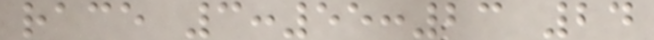race 3:55:23 24
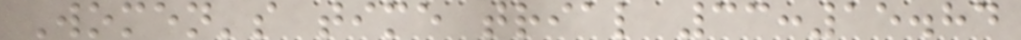Women's time trial 33:15.84
